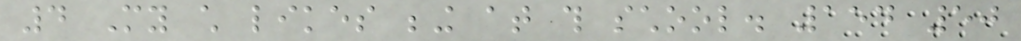4 My child likes being at this school. 154 50
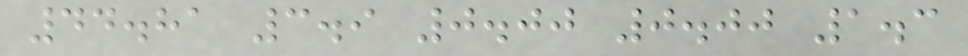44.81 3.9 0.00 0.00 1.3
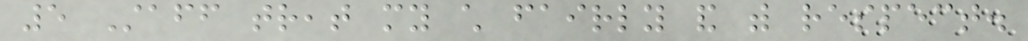5 Staff treat my child fairly and with respect.
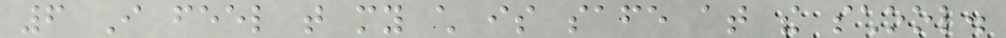6 I feel that my child is safe at the school.
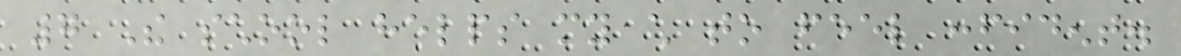7 The school helps my child to feel confident.
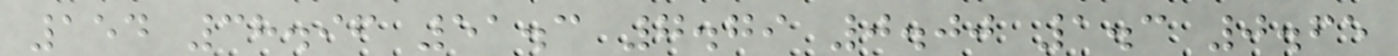154 38.96 51.3 7.79 0.00 1.3 0.65
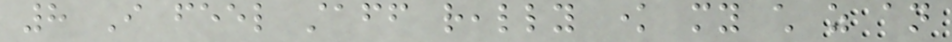8 I feel staff really know my child as an
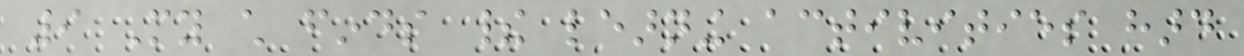9 My child finds their learning activities hard
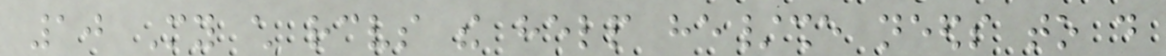10 My child receives the help he/she needs to do
